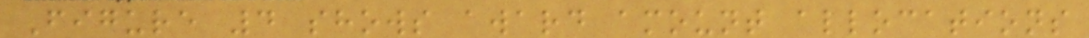Figure 4 shows award amount allocations
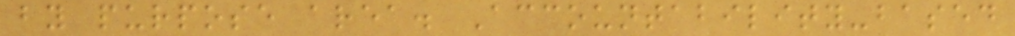by purpose area. Accountability-based
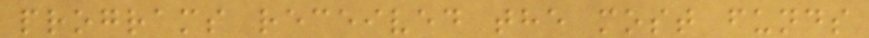programs received the most funds
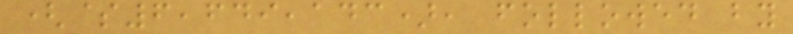($6,649,143), followed by
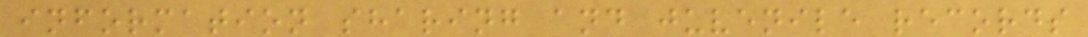information sharing and juvenile records
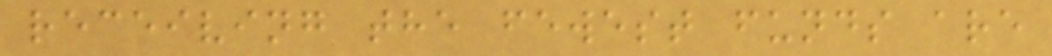receiving the fewest funds are
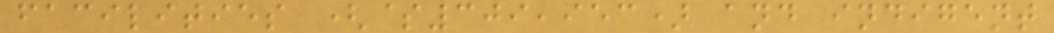facilities ($309,953) and indigent
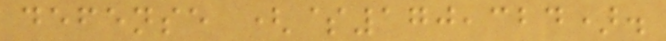defense ($170,324).
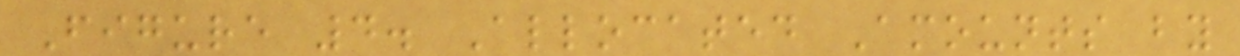Figure 4. Allocated Amounts by
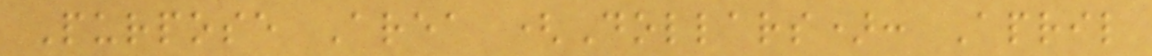Purpose Area (Dollars): April
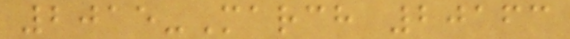2015-March 20163
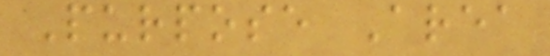Purpose Area
